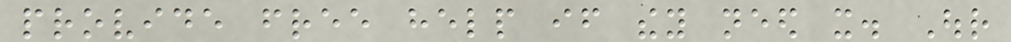provide free help if they need it. Our
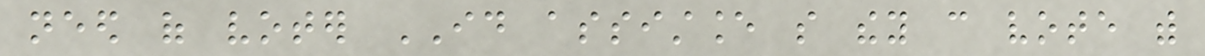need of voter ID assistance so they can vote with
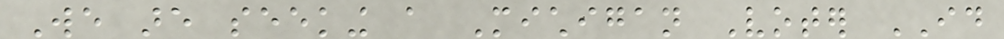We are seeking a Michigan Voter ID
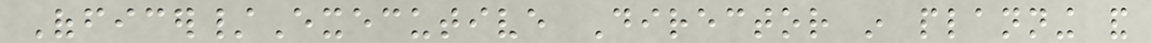Officer/Executive Director in planning and
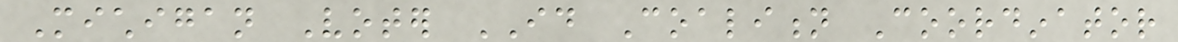Michigan Voter ID Coalition Coordinator
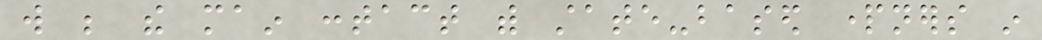will be the main contact with state-based partners in
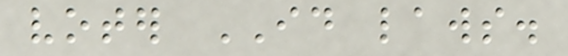voter ID laws.
